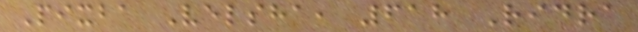Pixba Velsha, 618 Ridra
